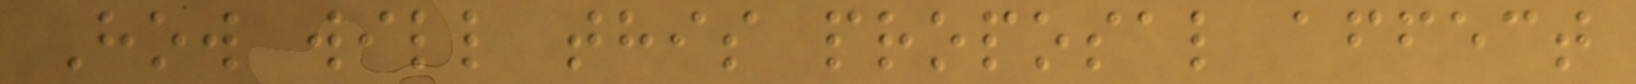How will this proposal affect
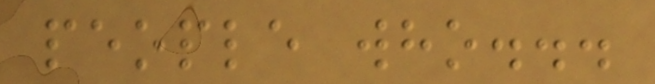people who...
